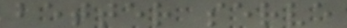better serve
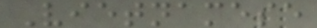Vietnamese
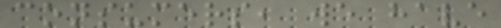consumers, we have
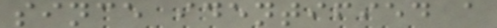since identified a
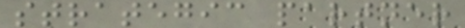strategic partner
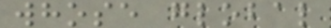whose global
